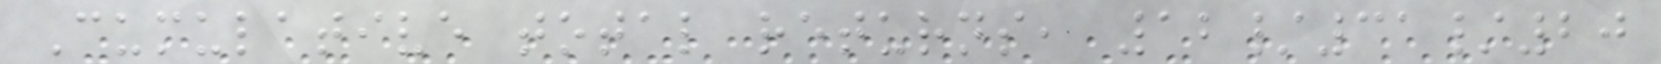Cumulative total returns, 12/31/20
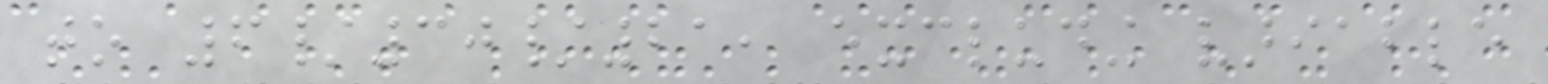to 6/30/21, excluding variable
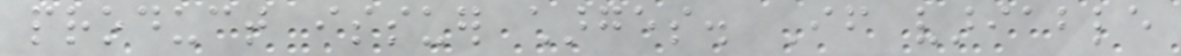product issuer charges. If variable
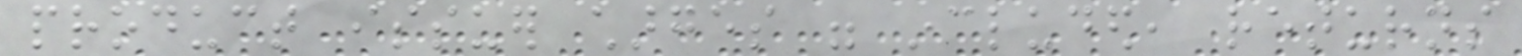product issuer charges were included, returns
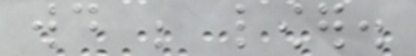would be lower.
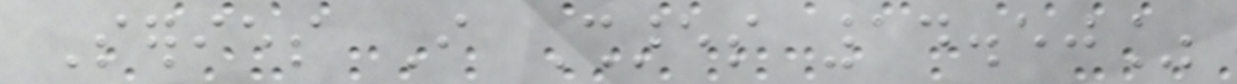Series I Shares 14.50%
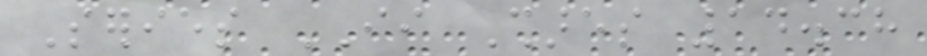Series II Shares 14.38
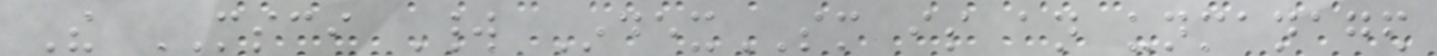The MSCI World IndexSM is an unmanaged
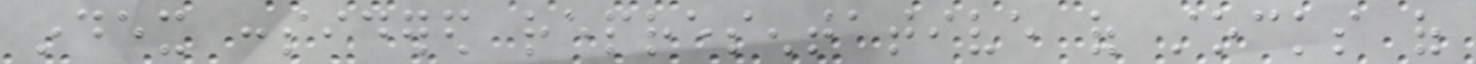index considered representative of stocks of
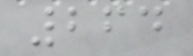264
